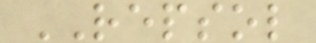REPSOL
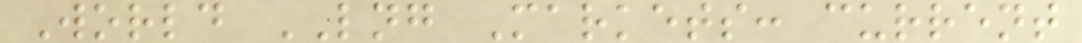World LNG Markets: current
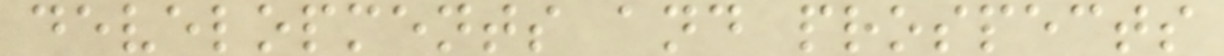developments and prospects
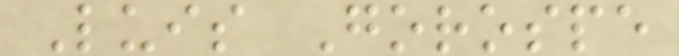Luis Gorospe
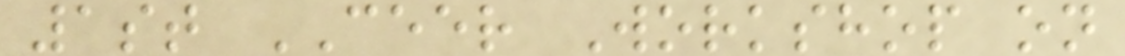1st CEER Workshop on
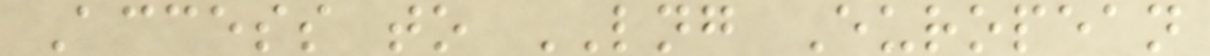Access to LNG European
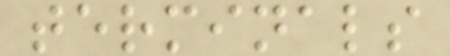terminals
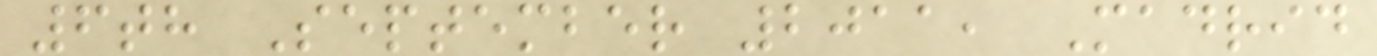6th September 2011, Madrid
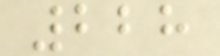228
